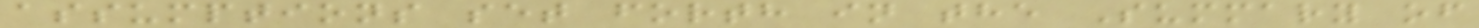assumptions set forth in the Summary of
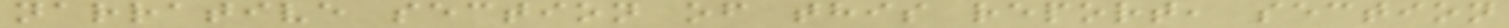narrative section of this report, section
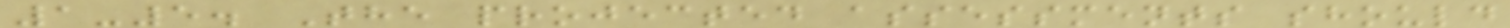1-5. The projected assessments should
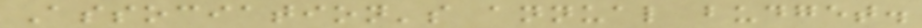Association's annual budget.
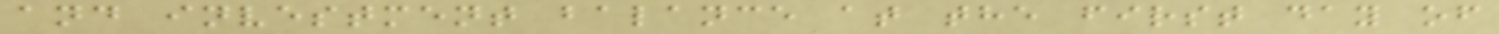and investment balance at the first day of
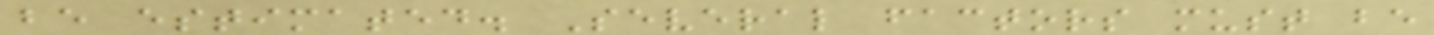be estimated. Several factors must be
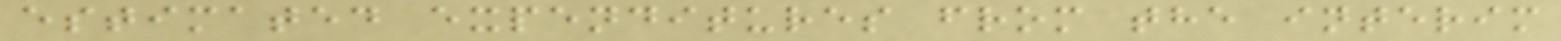estimated expenditures from the interim
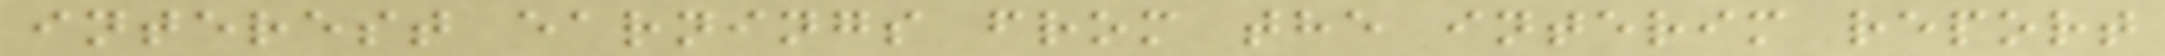interest earnings from the interim report
